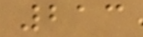213
